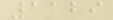1129
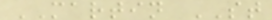MARTIN ST
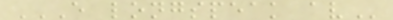E LONGSPEAK AV
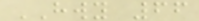HWY 66
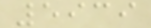5939
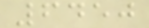6450
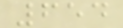654
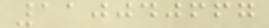110040667
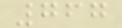767
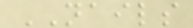NAILS
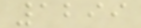1299
